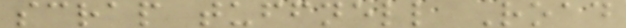scrap tuffnell Road
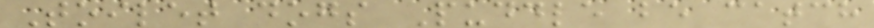Toilet dogs Puddle be catch
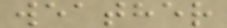weather
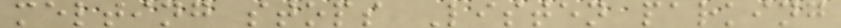melting stops Listen parking
